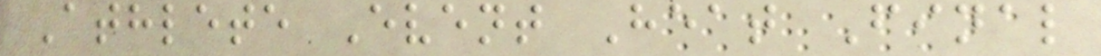Athlete Event Heat Final
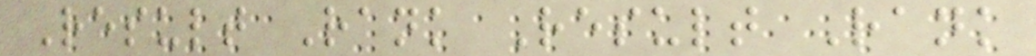Result Rank Result Rank
